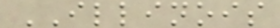ILLINOIS
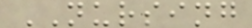NURSING
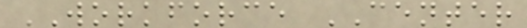WORKFORCE CENTER
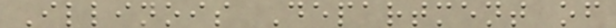Illinois Department of
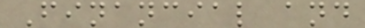Financial and
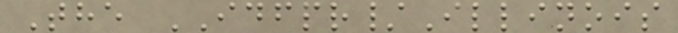The IDFPR/Illinois
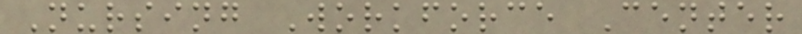Nursing Workforce Center
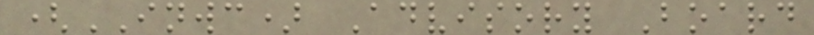(INWC) Advisory Board
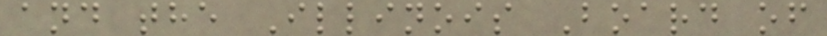and the Illinois Board of
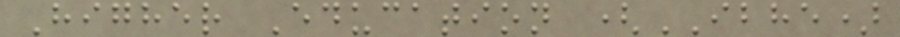Higher Education (IBHE)
